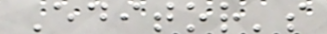Editor's
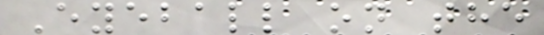Eyeball on the
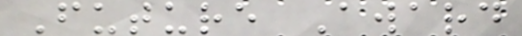Future Award
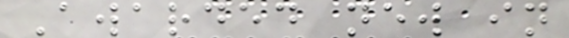Awarded new in
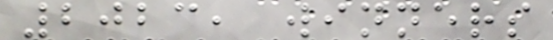2023, winners
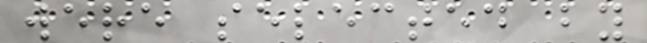were selected by
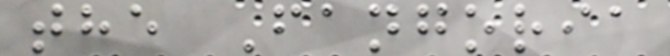the Fangoria
